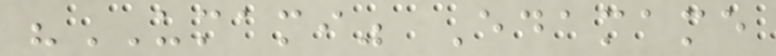"UMAMI" Edamame
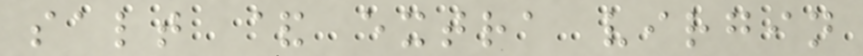salt & extra virgin
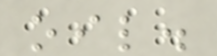oil.
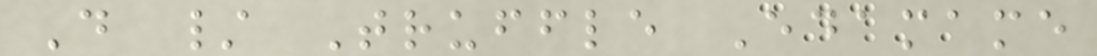D / Truffle Edamame
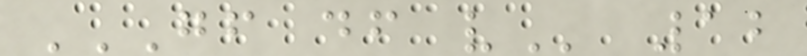GF DF V 12
